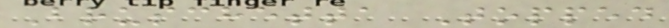Bruschetta Topped
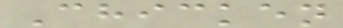Chicken
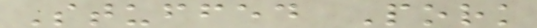Stuffed Pork
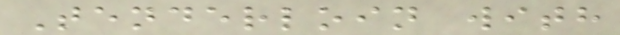Tenderloin with
